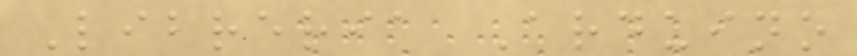Libreria Arduino
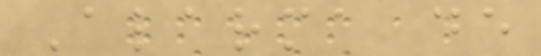Alarma de
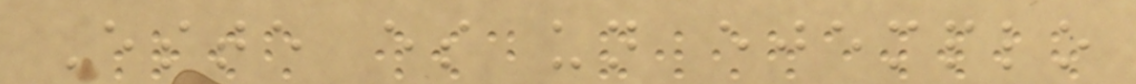Este es un ejemplo
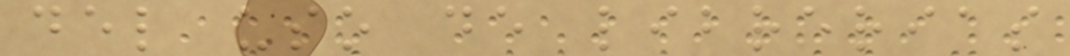del uso de librerias
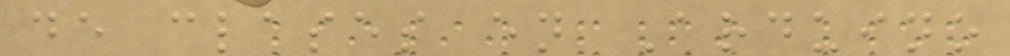de clases en Arduino
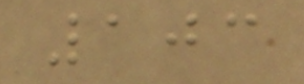103
